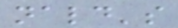nald's
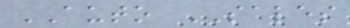AUTO SALES
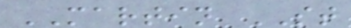MARTIN ST
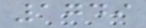1749
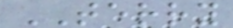TERRY
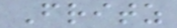Fritz
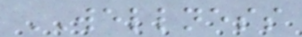WELLNESS
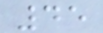45
